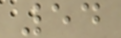54
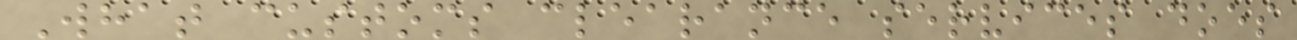What customs clearance services does
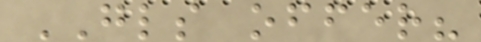GLS offer?
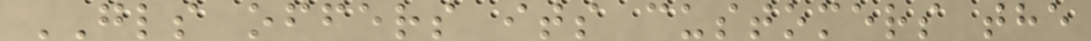GLS offers its customers the
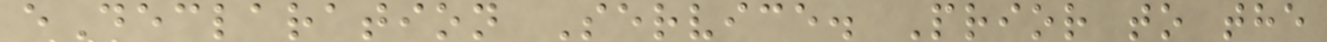eDeclaration Service. Prior to the
